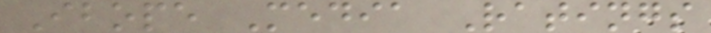Ibope Media Ratings
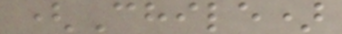(Chile)
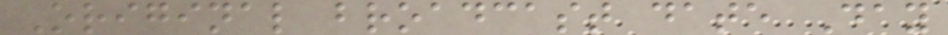Original broadcast date Day
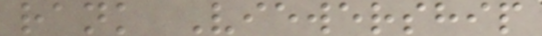rank Viewership
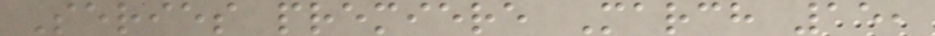Series premiere March 15,
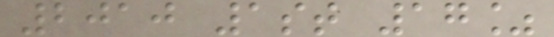2010 1st 17%
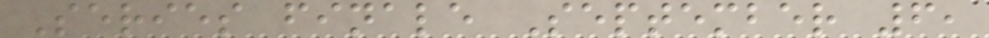Series finale September 6,
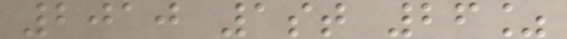2010 1st 26%
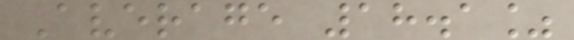Average 18.1%
